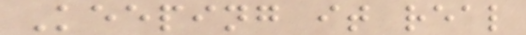Keeping it real
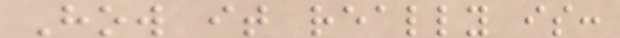How it really is:
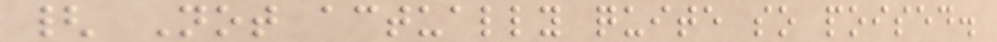{ Not actually quite so poised.
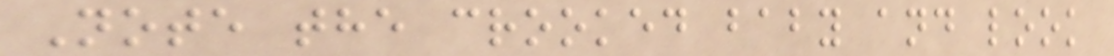Note the crooked baby and look
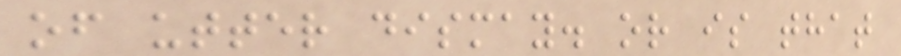of utter dismay. or is that
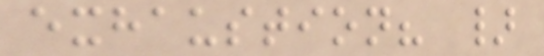exhaustion? }
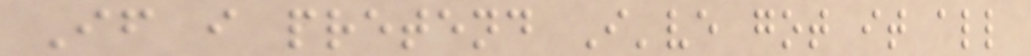If i pretend I've got it all
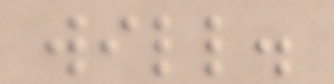will.
